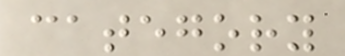category
